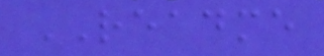README
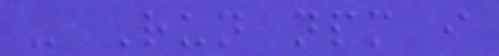- Run npm i
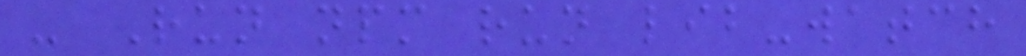- Run npm run lib-watch
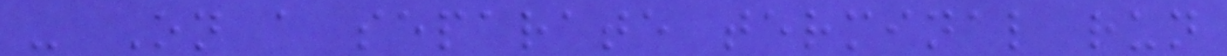- On a separate terminal run
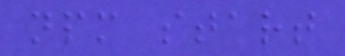npm start
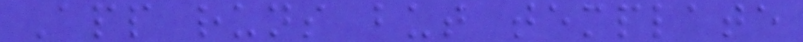App runs but template
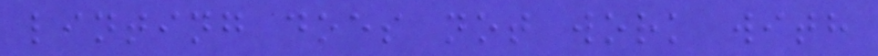linting does not work with
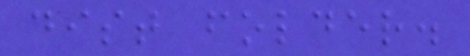dist folder.
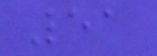51
